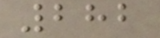282
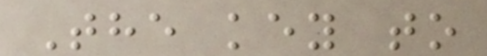The key to
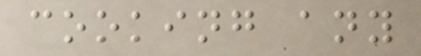cooking any
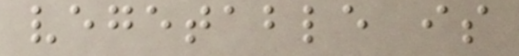vegetable is
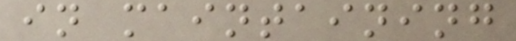in maintaining
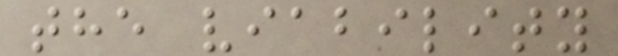the viability
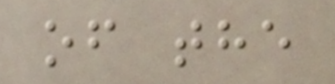of the
